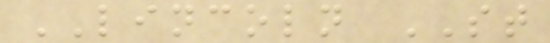LINCOLN ST
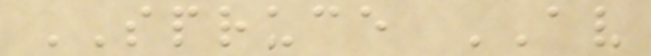SPRUCE AV
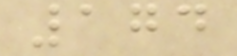174
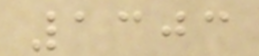1303
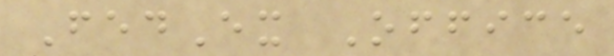FedEx Office
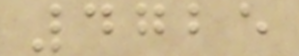4725
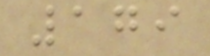179
